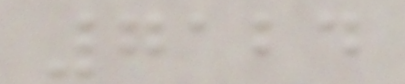7124
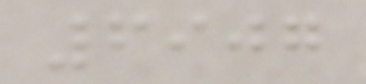6907
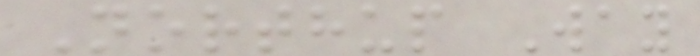Northup Way
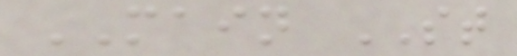MAIN ST
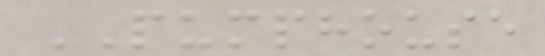PUMPHOUSE
